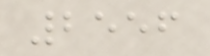2556
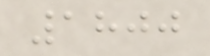1800
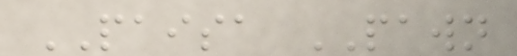PAISA PAWN
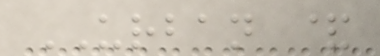URBAN &
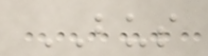BUS
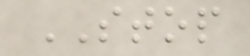STOP
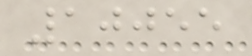10055
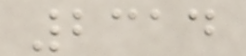2314
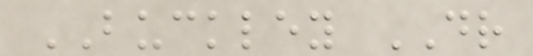BUCKLEY DR
